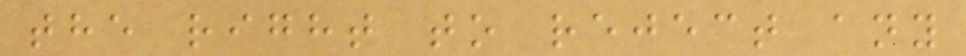the right to reject any
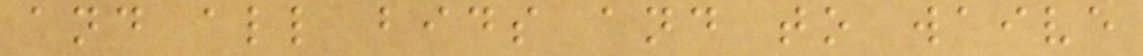and all bids and to waive
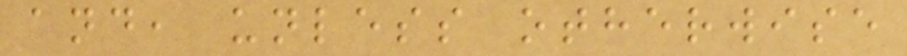and, unless otherwise
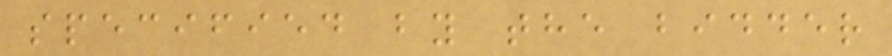specified by the bidder
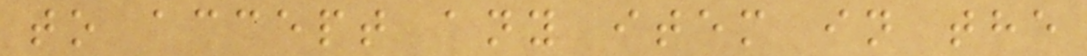to accept any item in the
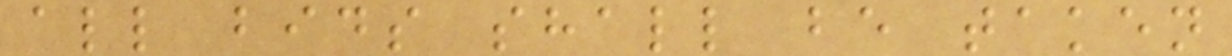all bids shall be taken
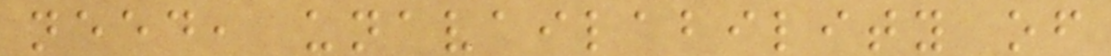need, unavailability of
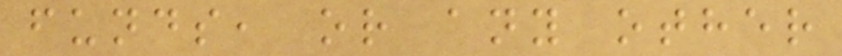funds, or any other
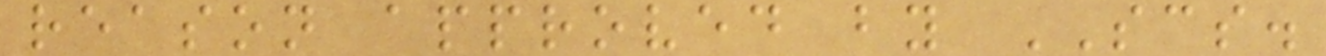reason approved by SCS.
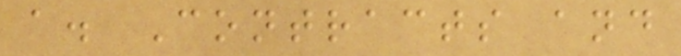a. Contracts and
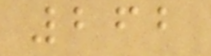262
